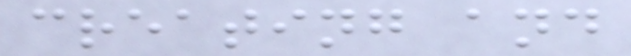creating and
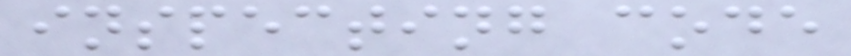inspecting code
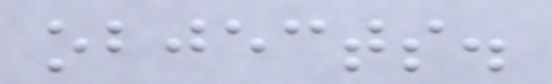objects.
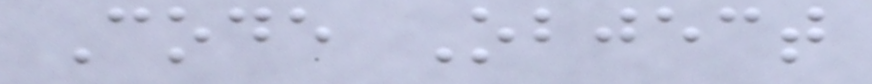Code Object
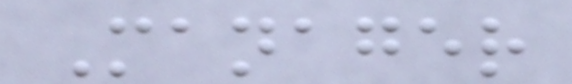Manager
